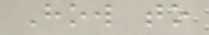How to
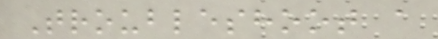Troubleshoot a
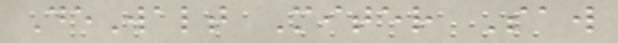DeWalt Miter Saw
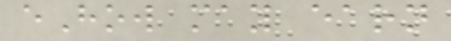eHow may earn
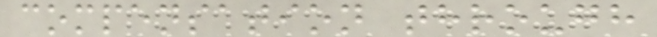compensation through
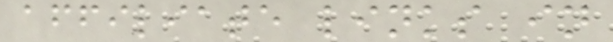affiliate links in
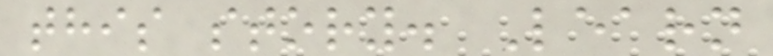this story. Learn
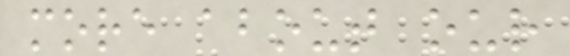more about our
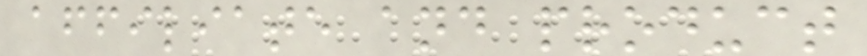affiliate and product
